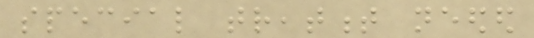special treatment needed
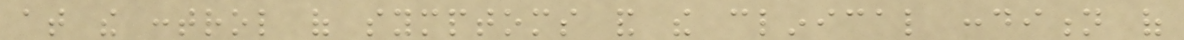at the control of symptoms and the clinical condition of
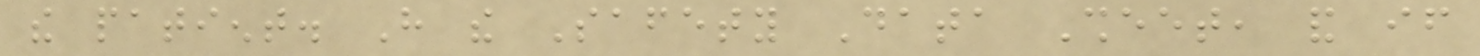the patient. Have the Safety Data Sheet, and if
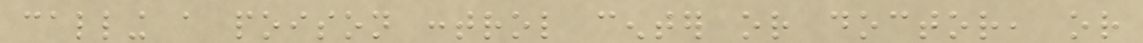calling a poison control center or doctor, or
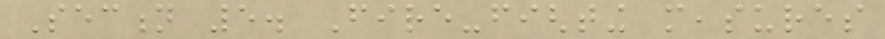Section 5. Fire-fighting measures
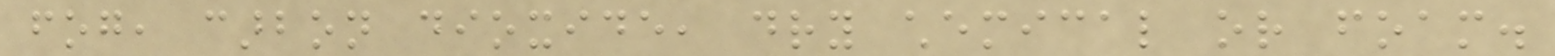fog, carbon dioxide, dry chemical or foam.
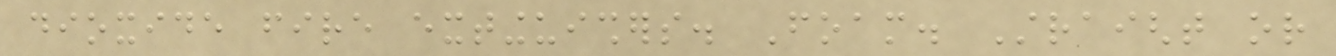dioxide fire extinguishers. Foam. Straight or
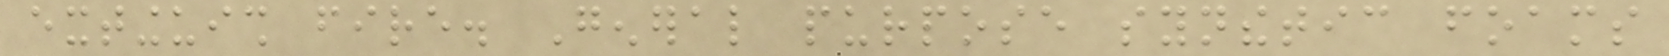extinguish fire. General purpose synthetic foams
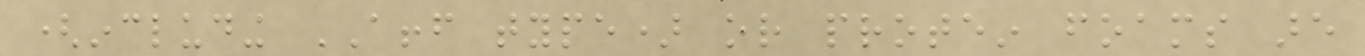(including AFFF type) or protein foams are
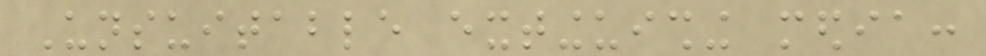Unsuitable extinguishing media:
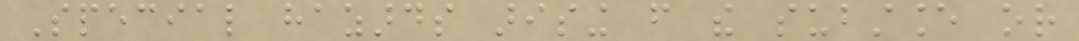Special hazards arising from the substance or
